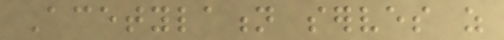Acetylation serves as
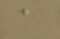a
